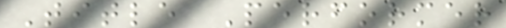Title Performer
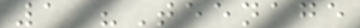1 "Teenage
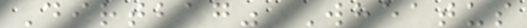Dirtbag" Wheatus
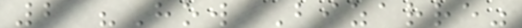2 "How Bizarre"
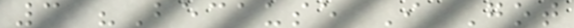3 "Because I Got
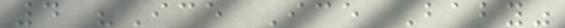4 "Ice Ice Baby"
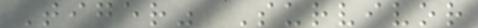Tiger" Survivor
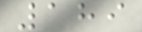189
